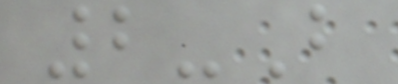2-B
